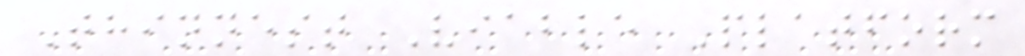Thinnest Viable Platform
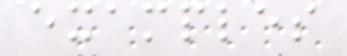examples
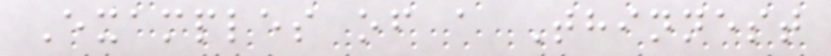Examples of a Thinnest
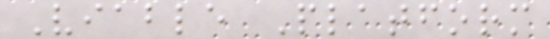Viable Platform
